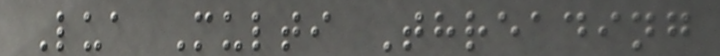Lua Multi Threading
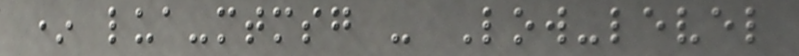* lua-mtmsg - Low-level
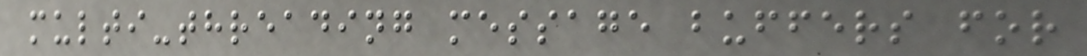multi-threading message buffers for
